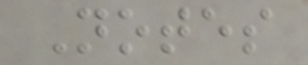Notes
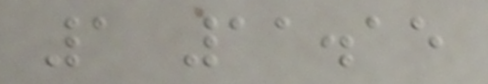1 11.15
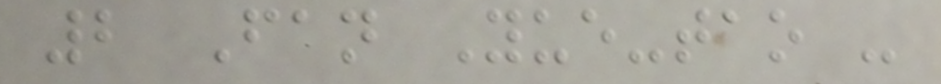2 Fan Yue-tao -
